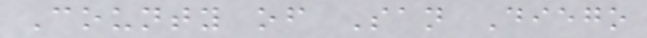County of San Diego
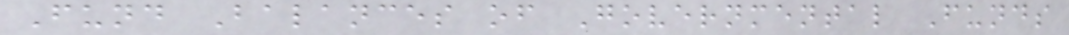Fund Balances of Governmental Funds
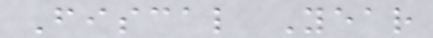Fiscal Year
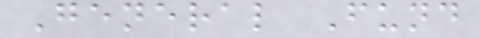General Fund
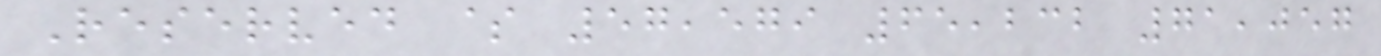Reserved $ 57,579 65,232 71,057
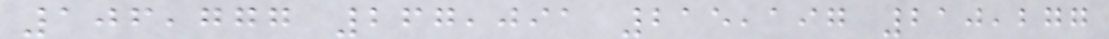106,777 267,091 215,197 210,277
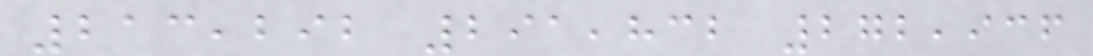213,292 291,832 272,936
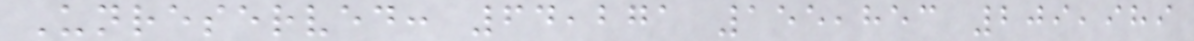Unreserved: 64,271 155,853 209,989
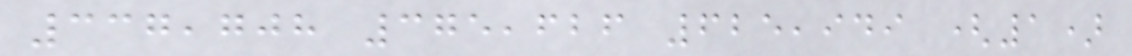337,708 375,626 625,949 (1)
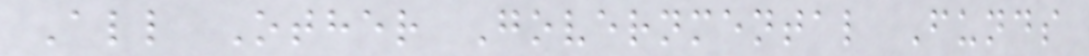All Other Governmental Funds
